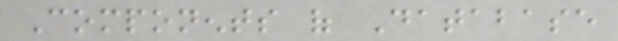Components of Database
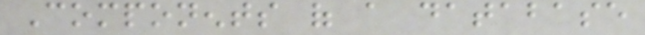Components of a database
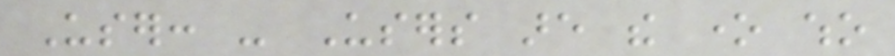User: - Users are the one who
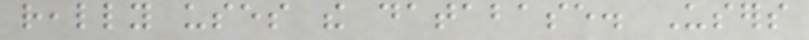really uses the database. Users
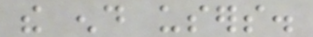the end users.
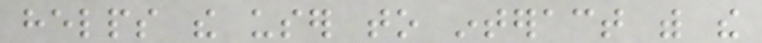helps the user to interact with the
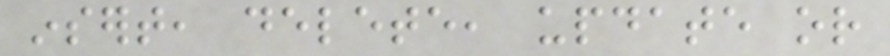insert, delete, update or
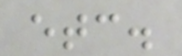etc.
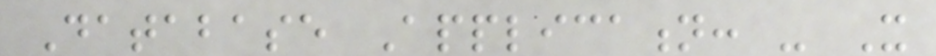Database Application: - It
